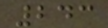243
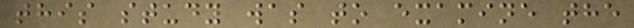this study was to examine the
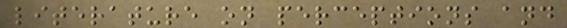literature on perceptions and
